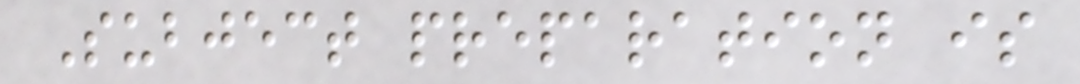Subject preparation is
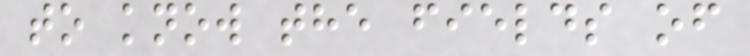to know the fields of
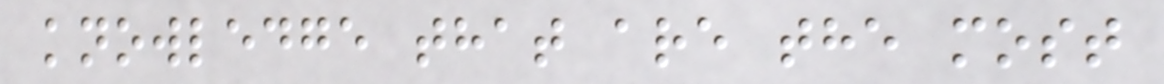knowledge that are the most
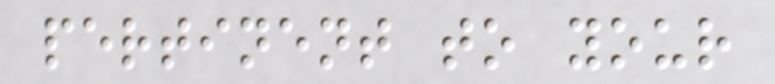pertinent to your
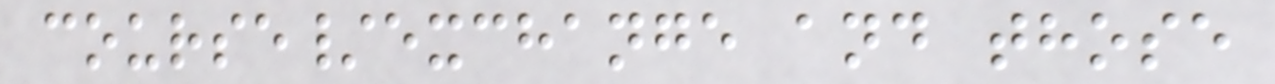course/exchange and those
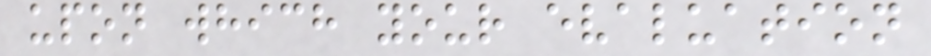upon which your evaluation
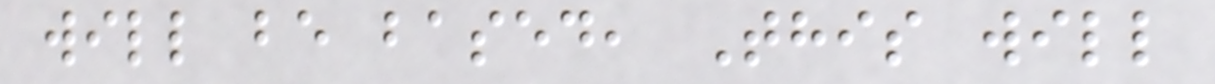will be based, This will
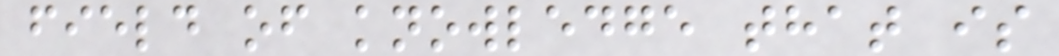field of knowledge that is
